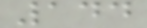144
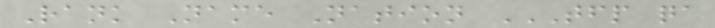Rank Name Nation TFP QA
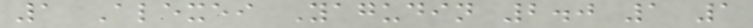1 Alexei Yagudin 2.0 1 1
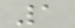1
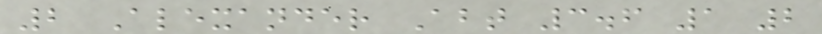2 Alexander Abt 3.6 1 2
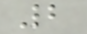2
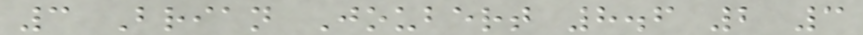3 Brian Joubert 8.6 2 3
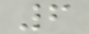6
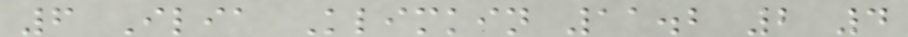6 Ilia Klimkin 11.2 2 4
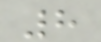8
